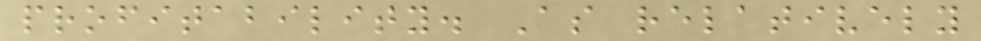profitability. As relatively
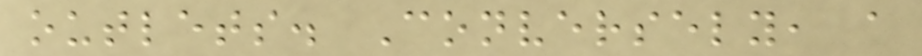outlets. Conversely, a
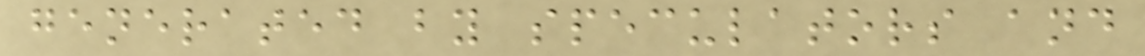generated by speculators and
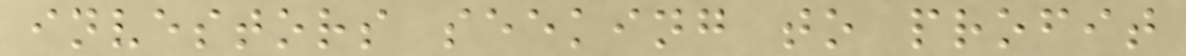investors seeking to profit
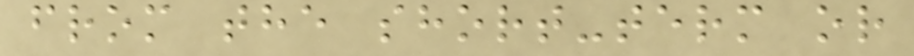from the short-term or
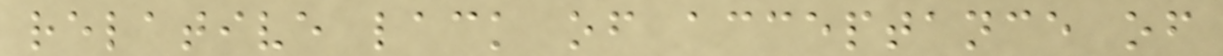relative lack of acceptance of
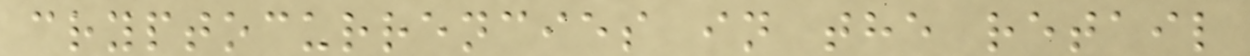cryptocurrencies in the retail
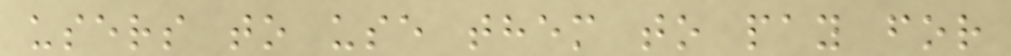users to use them to pay for
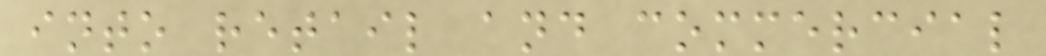into retail and commercial
